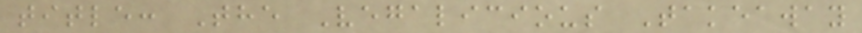title: The Vegalicious Takeaway
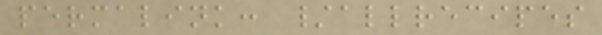permalink: /allrecipes
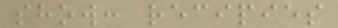show: recipies
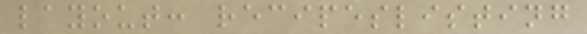layout: recipeslisting
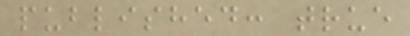published: true
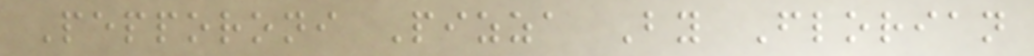Pepporoni Pizza By Florian
